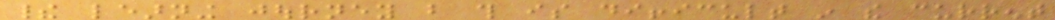their learning journey but this is difficult in the current
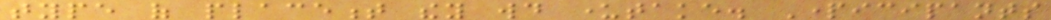type of placement they would undertake. Participants
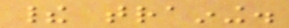their training.
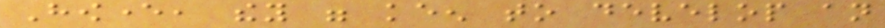However, they were keen to develop an
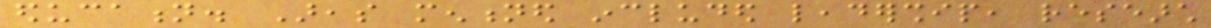education. Areas mentioned included leadership, research
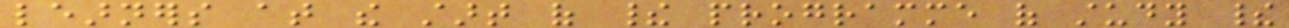learners at the start of their programme of study their
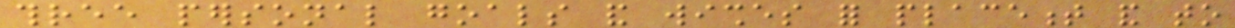three personal goals and wishes for placement and to
